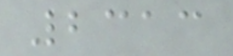2313
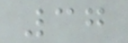37
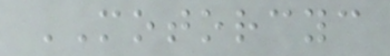MOTORCYC
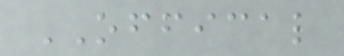OFFICAL
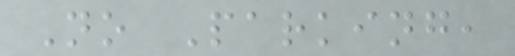No Parking,
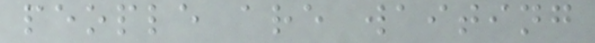people are waiting
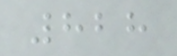828
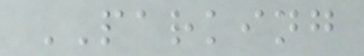PARKING
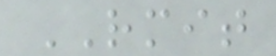RMIT
